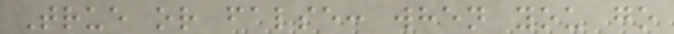True or false: when you go
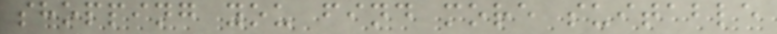shopping you find more suitable
